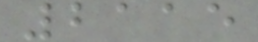2115
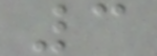3
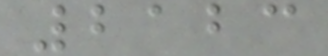2123
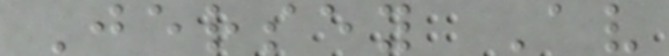Jersey Av
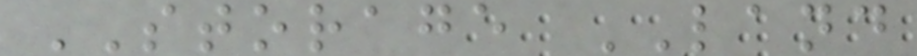STORAGE LAND
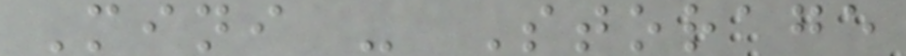Mini - Storage
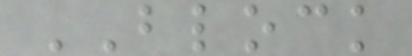BLOCK
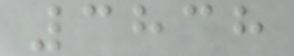3838
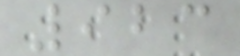923
